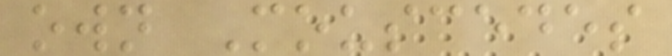own Mouscedes
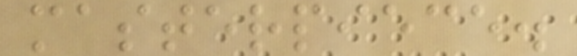masterpiece.
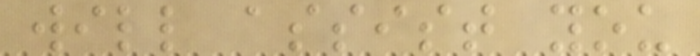will assist you
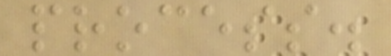process.
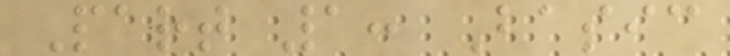Part 1: Basic
